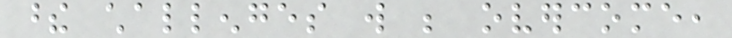these challenges will be overcome,
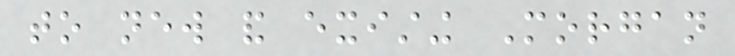to new and existing Morgan
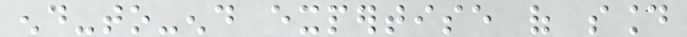end-to-end expertise of sound
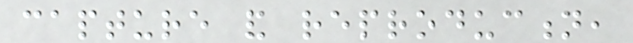capture and reproduction,
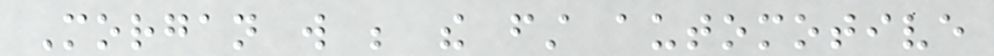Morgan will be the first automotive
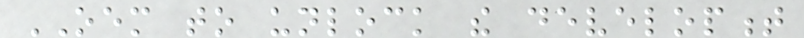OEM to unlock the development
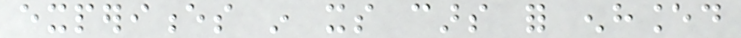experiences in its cars for enhanced
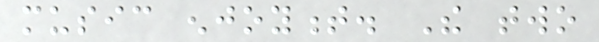music enjoyment. The two
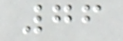76
